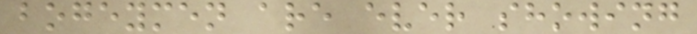bogeymen are ever showing
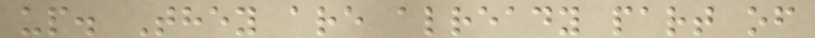up. They are already part of
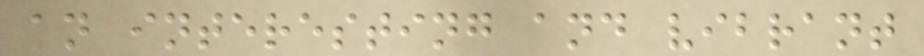an interesting and vibrant
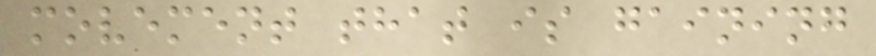movement that is gaining
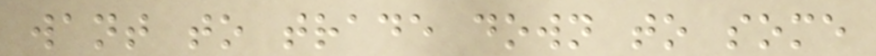want to trade down to some
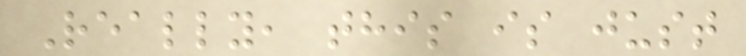Really, this is just
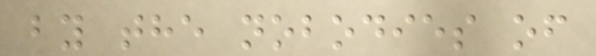by the nobodies of
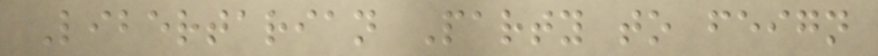Libertarian Party to feign
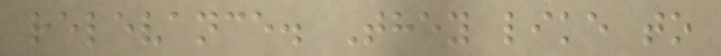relevance. They like to
